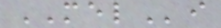MELi
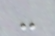-
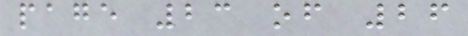page 23 of 26
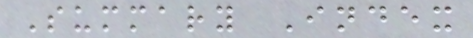Summary Index
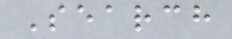Search
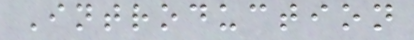Introduction
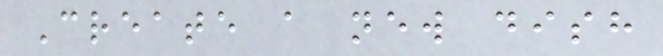Create a new dish
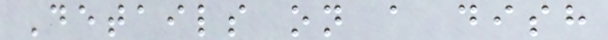Details on a dish
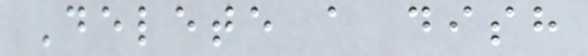Delete a dish
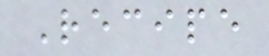Recipe
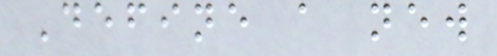Define a new
